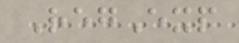RegExp
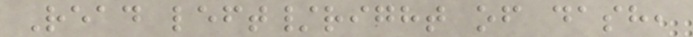Read left/right of dash,
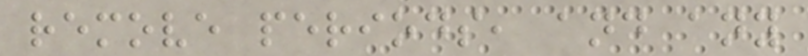remove periods, and any
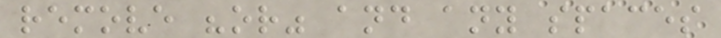remove "or" and any spaces
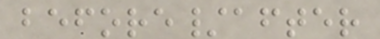before/after
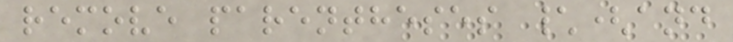remove parentheses \(and
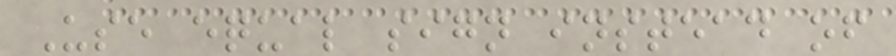Use equal sign instead of
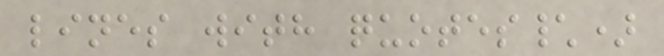lines with quotes\)
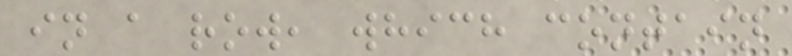in a row, which contain
